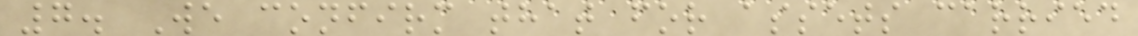7. We confirm that for assets carried
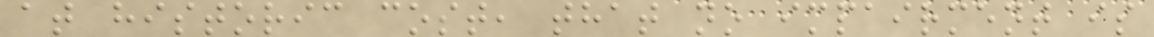at historic cost, that no impairment is
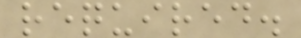required.
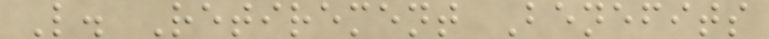L. Retirement Benefits
